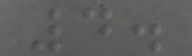4.
